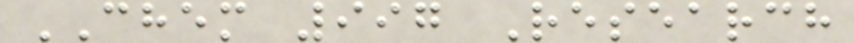CHEM 997 Research
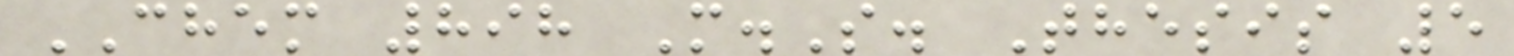CHEM 898 M.S. Thesis 5
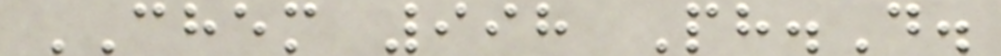CHEM 998 Ph.D.
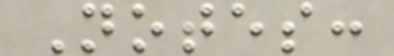Notes:
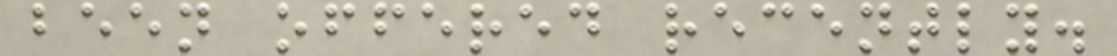been offered recently.
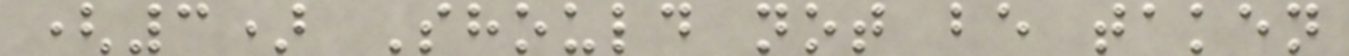(3) Should not be taken
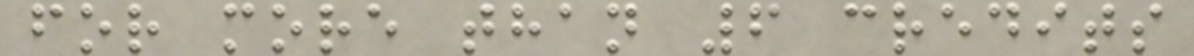for more than 6 credits
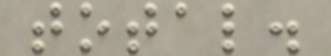total.
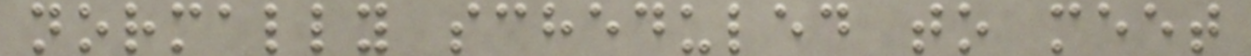normally scheduled to meet
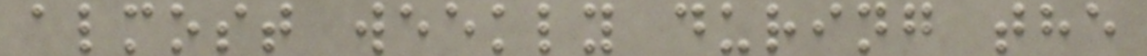almost weekly during the
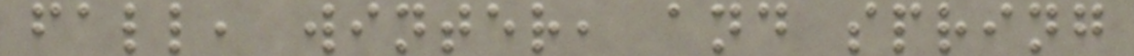fall, winter, and spring
